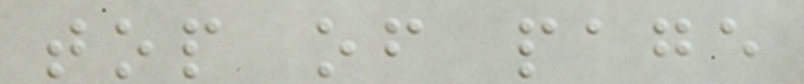top of page
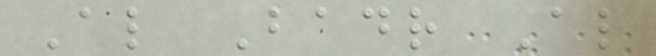Al Badr Al
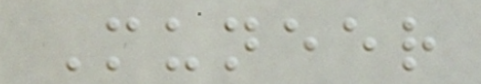Muneer
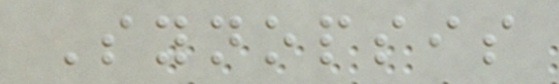Synopsis
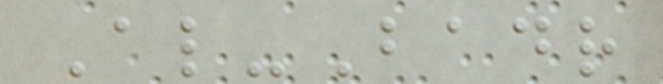Al-Badr
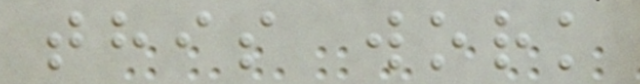this work
